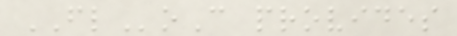FLoC provides
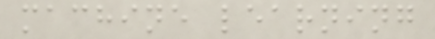machine learning
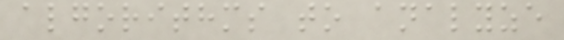algorithms to analyze
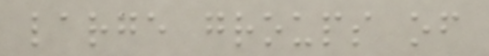large groups of
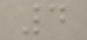4
